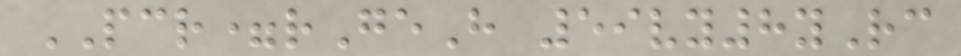PCR=rGeH 59vy8yRc
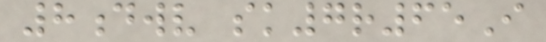8dwv sk7r65I
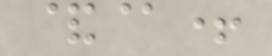&@+
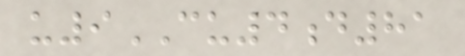u9CU4d81
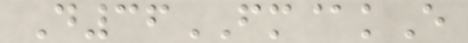D36FM@kE
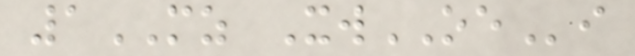1MZ XwOEi
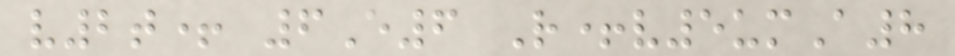v2t+ 6E6 R+v5umA8
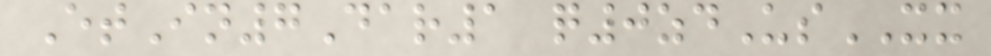EtIn7Dar1 q0zdUsXX
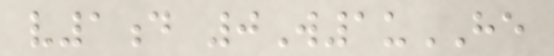v1d 0W1uHE
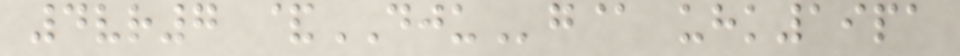4vr7 &DJUg@ uhk19pa
